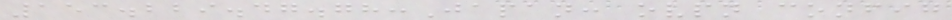153.229.47.78:Japan: ovpn config
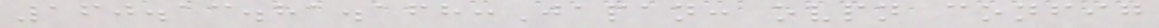160.13.81.168:Japan: ovpn config
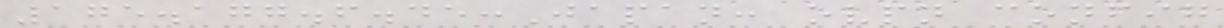175.177.6.45:Japan: ovpn config
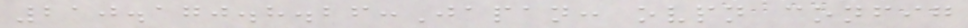210.170.8.26:Japan: ovpn config
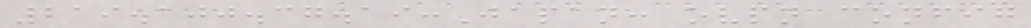219.100.37.19:Japan: ovpn config
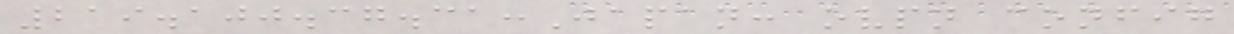219.100.37.31:Japan: ovpn config
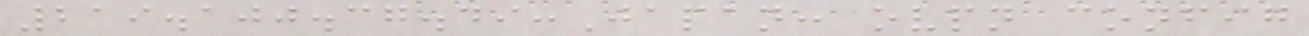219.100.37.49:Japan: ovpn config
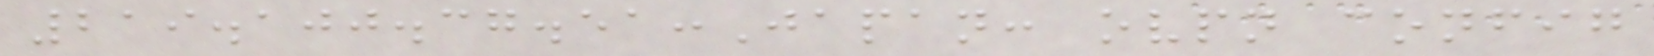219.100.37.51:Japan: ovpn config
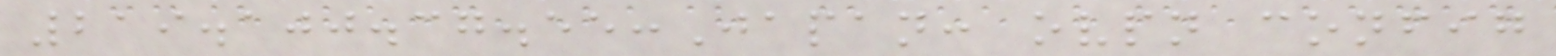219.100.37.55:Japan: ovpn config
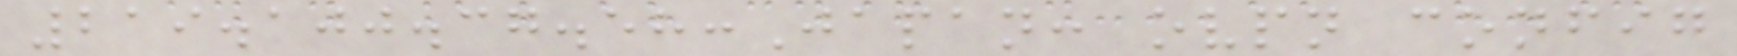219.100.37.58:Japan: ovpn config
